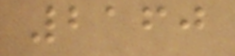2160
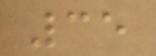35
